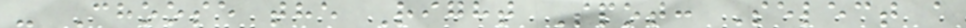- Choose the Right Spot: Select a
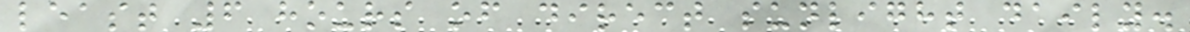least 6 hours of direct sunlight daily.
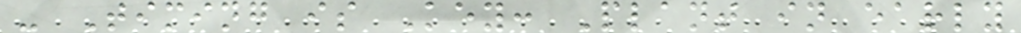- Timing is Key: Plant in early
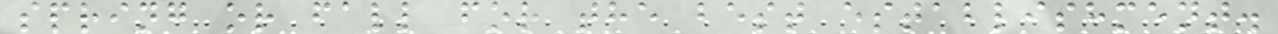spring or fall for the best establishment.
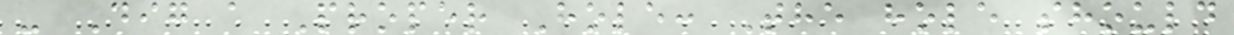- Dig a Proper Hole: The hole should
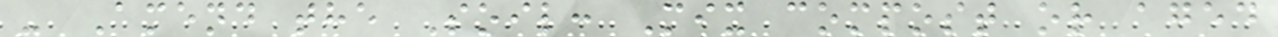- Amend the Soil: Mix compost or aged
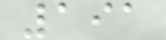191
